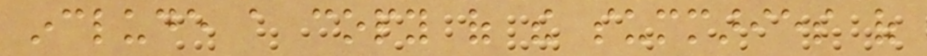include a copy of the summaries of
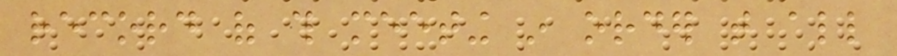record of this meeting in order that all
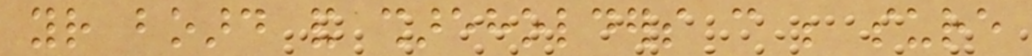your board and shareholders can be sure
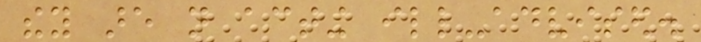they are not acting ill-advised.
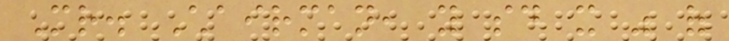Mr. Chairman, you said it was of
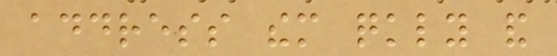address them quickly and
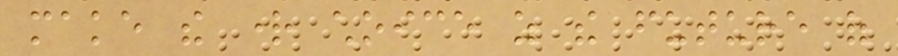make the right choice as the future of
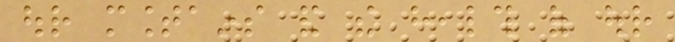our mountains and the health of our
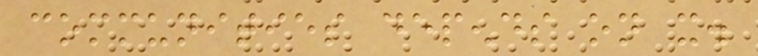communities depends on it.
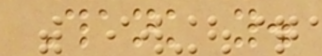Thank you.
